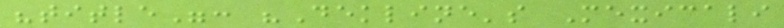"title": "Dekline's Mexicali
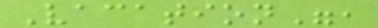Vacation",
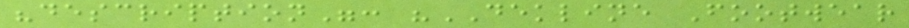"description": "DEKLINE Footwear
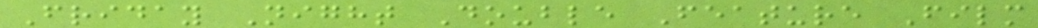Friday Night Double Feature Film
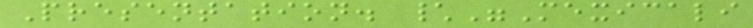Presentation. \"Mexicali
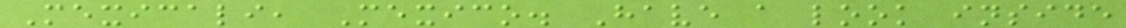Mexicali, Mexico. Have a look inside
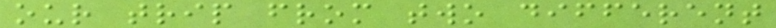our trip from two different
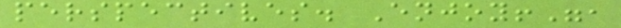perspectives. Enjoy!",
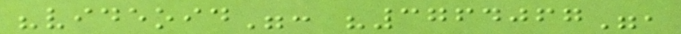"videoid": "3764067",
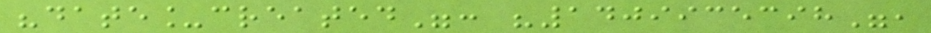"date_created": "1409935398",
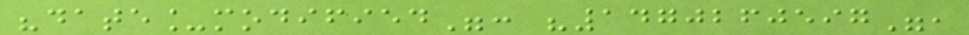"date_modified": "1470260597",
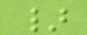}
